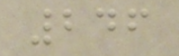246
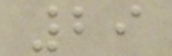29
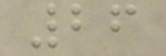26
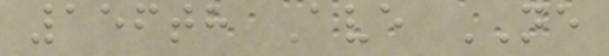156th Ave NE
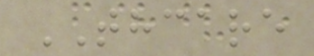THCARE
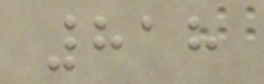818
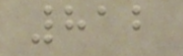812
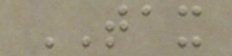TAX
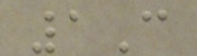1C
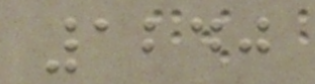1240
